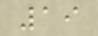19
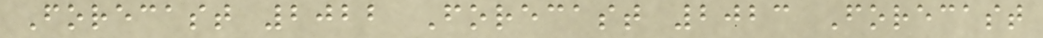Forecast 2022 Forecast 2023 Forecast
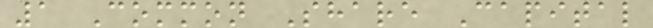1 Common Share Capital
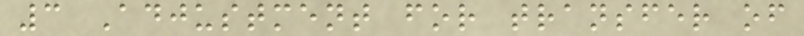3 Adjustment for transfer of
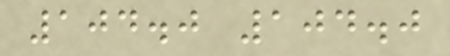104.0 104.0
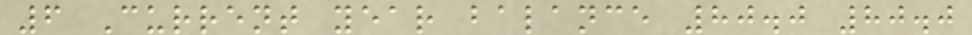6 Current year balance 80.0 80.0
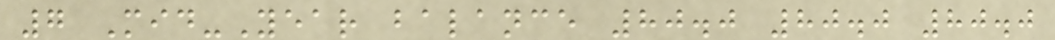7 Mid-Year balance 80.0 80.0 80.0
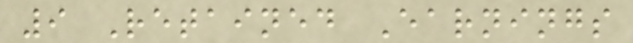9 Retained Earnings
